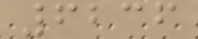6236
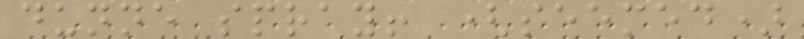dunne spray! (seemed)
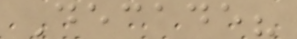Decade?
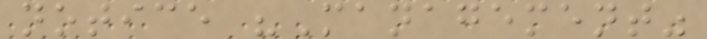notice "Management"
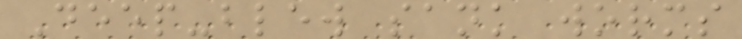Deep-blew sank worms
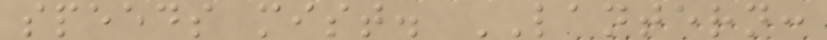speeds mist. LANTERN:
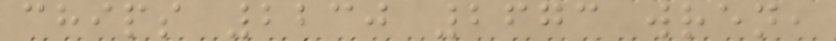chips 2230 2673 wren,
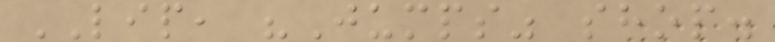LIP, "Jumps" shop.
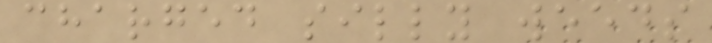charged silly weeds
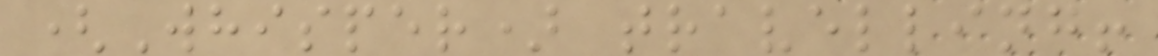(Whisper) travelling!
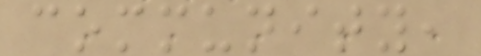community,
